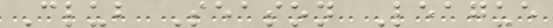Club Season League
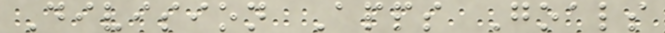Division Apps Goals
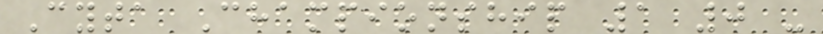Cyta Championship 1 0 -
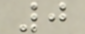0
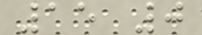15 0
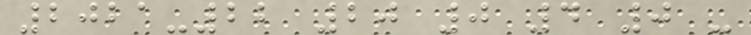2021-22 20 0 4 0 -
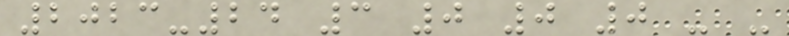2023-24 3 0 0 0 - -
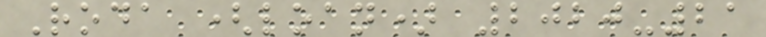Roda (loan) 2020-21
